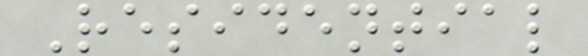Residential
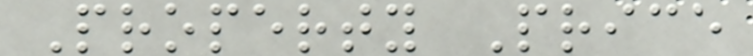Property Price
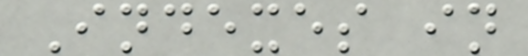Indexes in
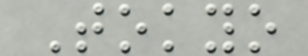Tokyo
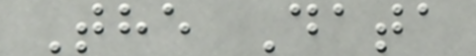The Data
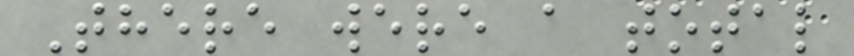There were a total
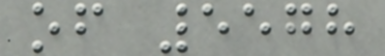of 5578
